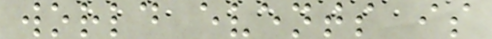world events is
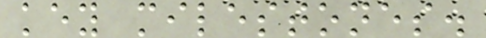key milestones.
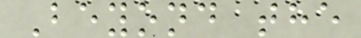Beyond the
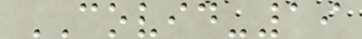COVID-19
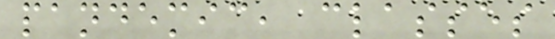pandemic, classes
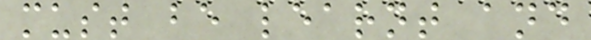must be learnt and
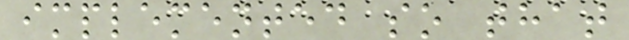implemented so that
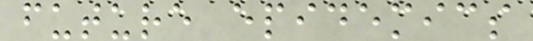future epidemics
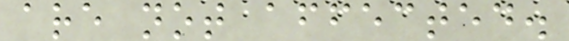are not affected.
